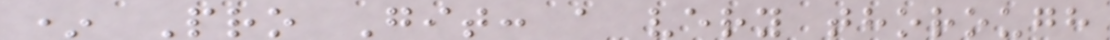* Pro Git: a very thorough
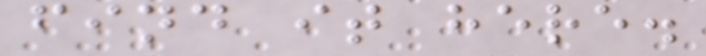find it here.
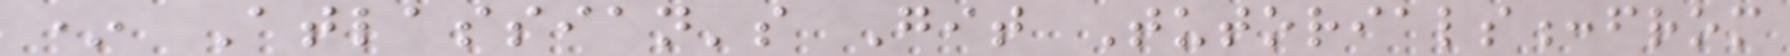* Atlassian's Git Tutorials:from
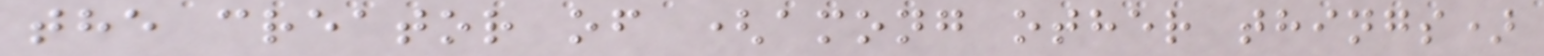the creator of (among other things)
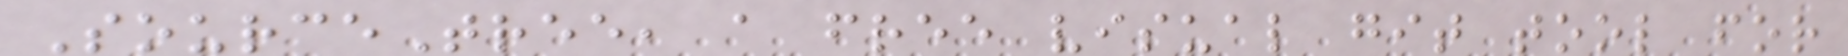SourceTree, a free visual git tool for
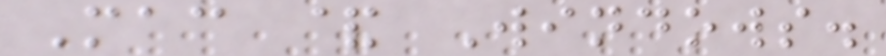Mac & Windows.
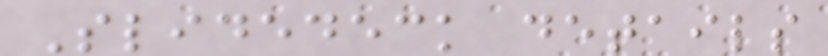Slidedeck details
